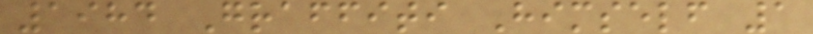1984 Graffiti Himself 1
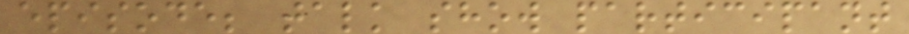episode; talk show participant
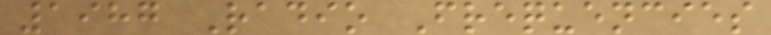1987 Radio Frequencies
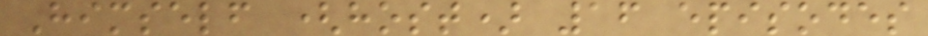Himself (host) 16 episodes
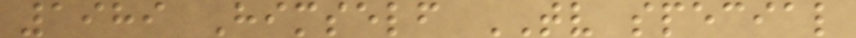1989 Himself TV special
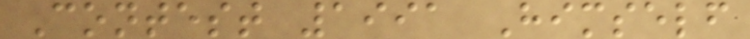Contest 1991 Himself
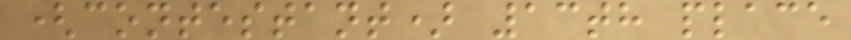(contestant) 13th place
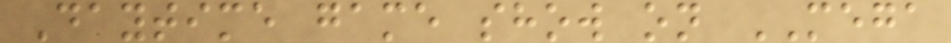Daytime game show on MEGA
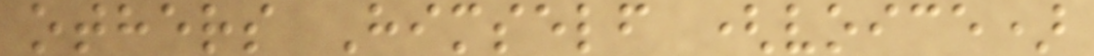others Himself (voice)
